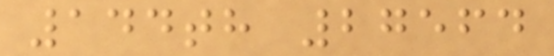144th 27564
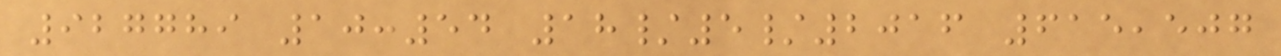927789 10:54 18/5/2016 615,507
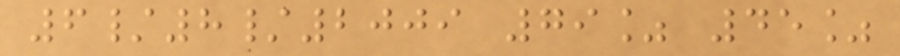6/8/2009 79% 45%
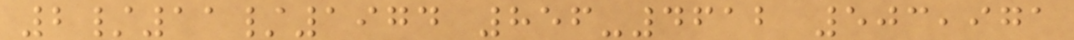2/11/1974 856-4612 503,971
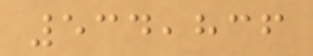534,836
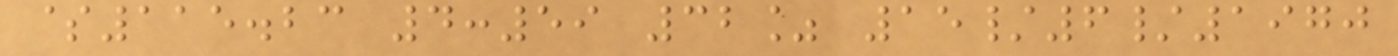$115.23 4:59 32% 15/6/1970
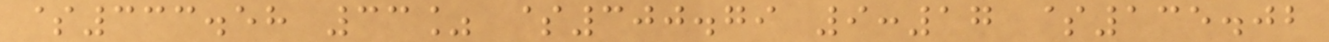$333.58 33% $300.79 9:17 $135.02
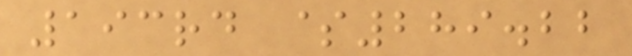193rd $289.22
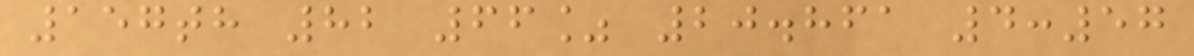157th 82 66% 20.861 4:57
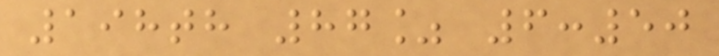198th 87% 6:50
